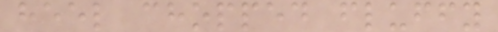heel chopped fluffy
